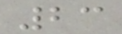23
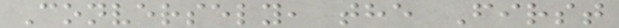Conversely, the First
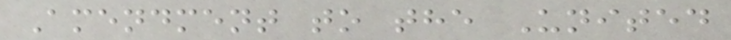Amendment to the United
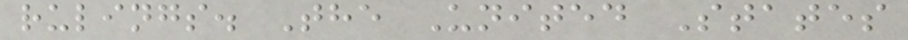rulings. The United States
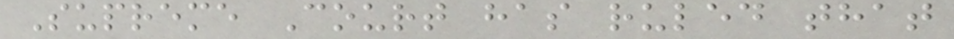Supreme Court has ruled that
